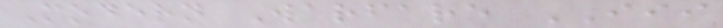Modern Warfare III
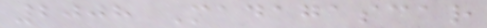2008 Madagascar
